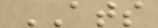ATS
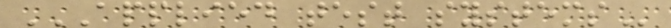APPLIED TEST SYSTEMS
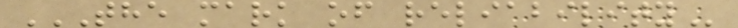THE MARK OF RELIABILITY
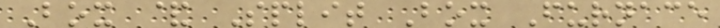Box & Split Box Furnace
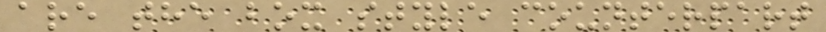are the box style counterpart
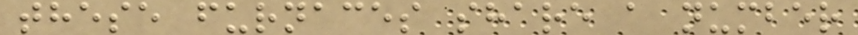these furnaces share a number
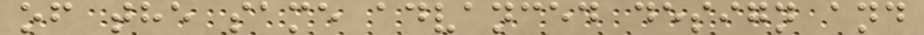of the same advanced design and
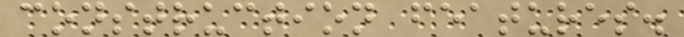construction features.
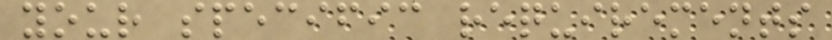your specific requirements
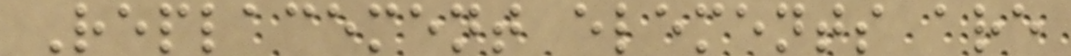Replacement elements are
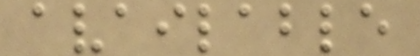available
